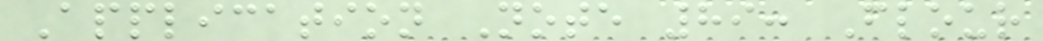Application Note 89: Flour
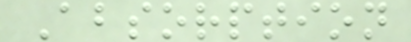Absorption
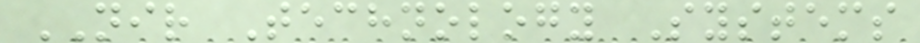NIR Technology Systems
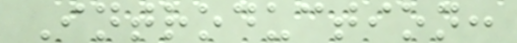Introduction:
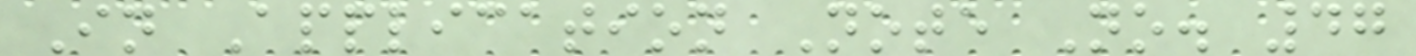In Application Note No. 47
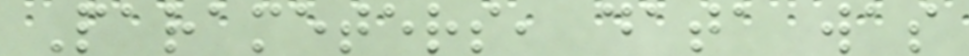Parameters, data was
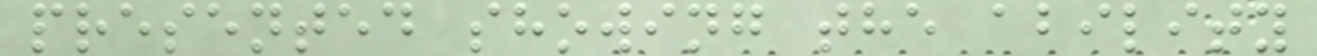presented showing the ability
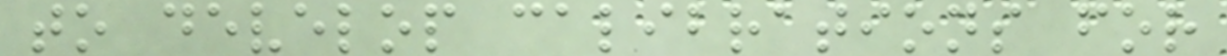to develop calibrations for
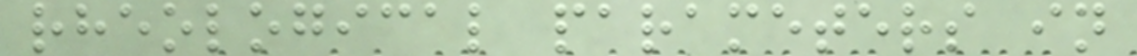rheological parameters in
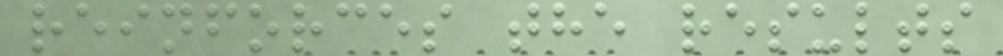reinforces the results
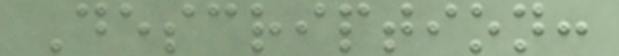Description:
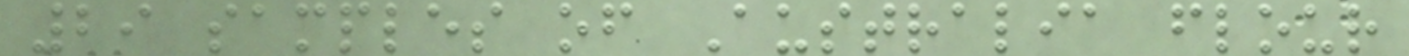29 samples of Australia flour
